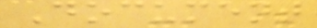Document
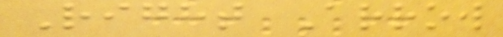Right Arrow
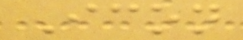Icon
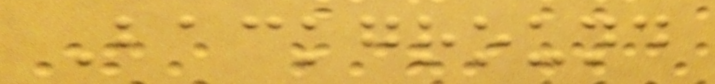Background
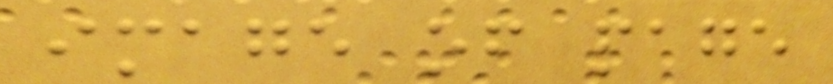image of page
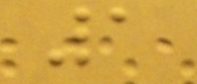1
